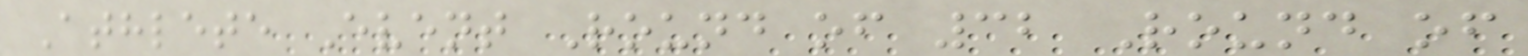Athlete Event Round of 32 Round of
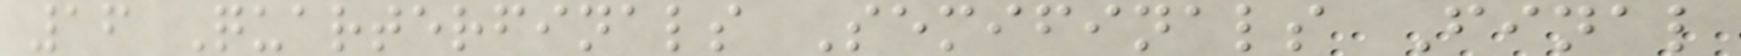16 Quarterfinals Semifinals Final
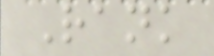Rank
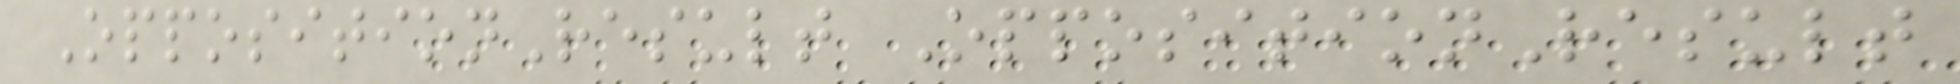OppositionResult OppositionResult
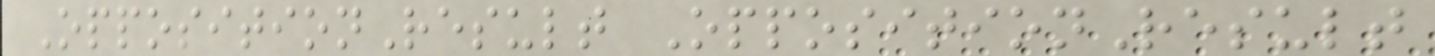OppositionResult OppositionResult
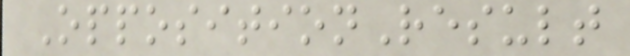OppositionResult
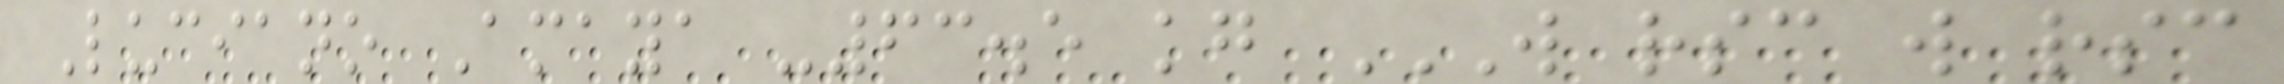Luciano Amaya -63.5 kg W RSC W RSC
